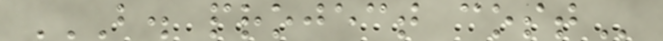B. PROJECT COST
